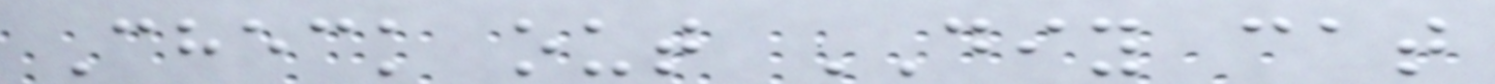Check out DIY cat
